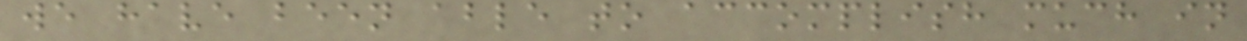we have been able to accomplish much in
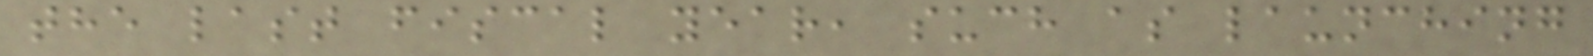the last fiscal year, such as launching
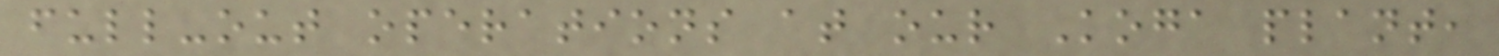full-out operations at our Koga plant,
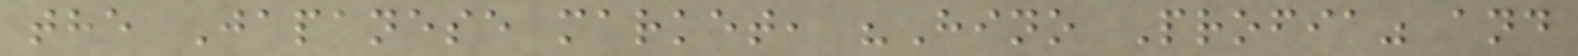the Japanese market, "Hino Profia" and
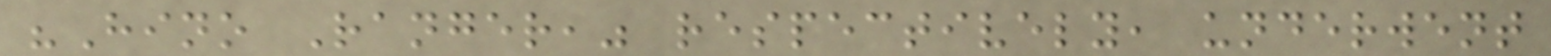"Hino Ranger," respectively, underwent
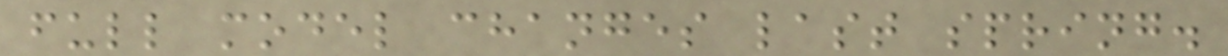full model changes last spring.
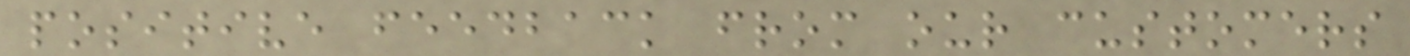positive feedback from our customers
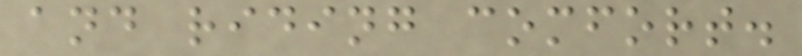and riding comfort.
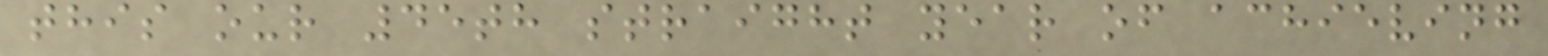this our 45th straight year of achieving
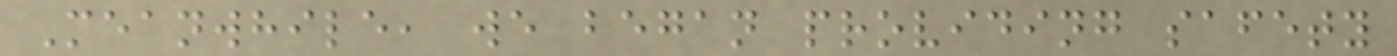Meanwhile, we began providing safety
